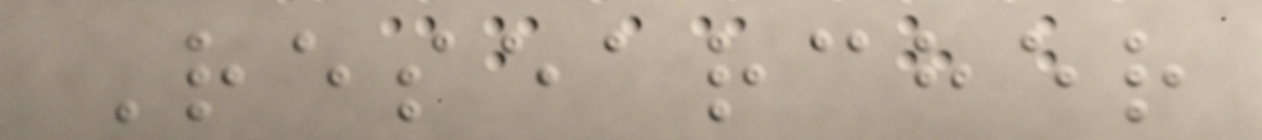Researcher
